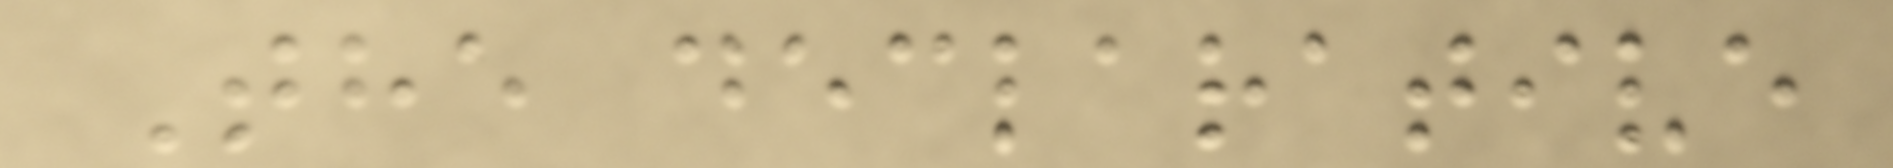The declarative
